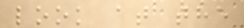look at the
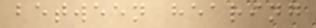between hearing
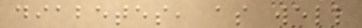diabetes, as well
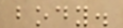body.
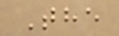The
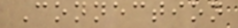Connection
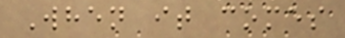When it comes
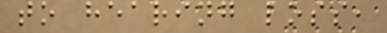to hearing loss,
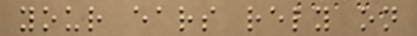your ears rely on
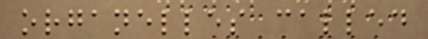organelles called
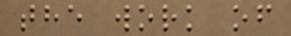the work of
